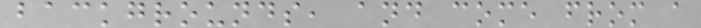backgrounds, and come from a
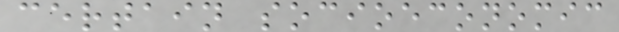certain socioeconomic
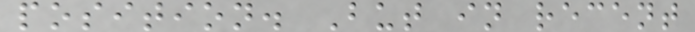position. But in recent
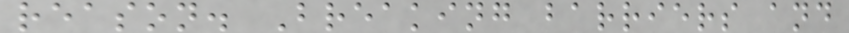reason. Breaking barriers and
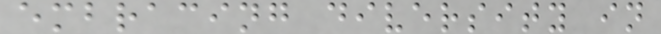embracing diversity in
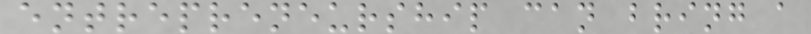entrepreneurship can bring a
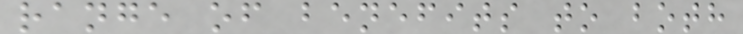range of benefits to both
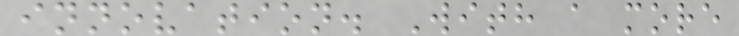innovation. With a more
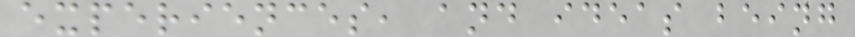experiences, and ideas being
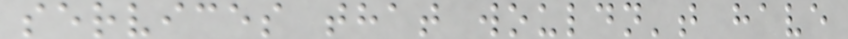services that wouldn't have
